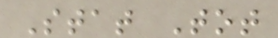Stat Tot
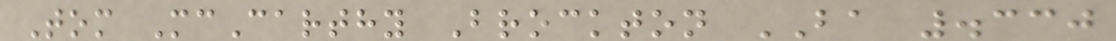Tom McCarthy Brockton BA .330
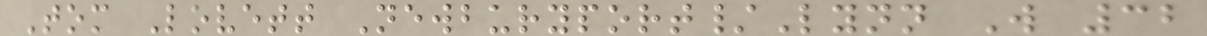Tom Lovett Newburyport/Lynn W 32
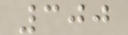300
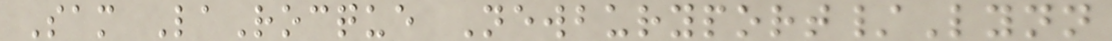Sam LaRocque Newburyport/Lynn
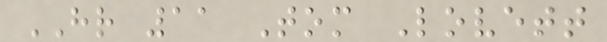HR 11 Tom Lovett
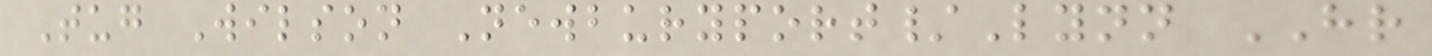Tug Wilson Newburyport/Lynn HR
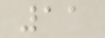11
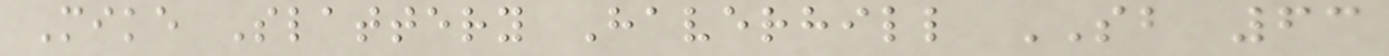Mike Slattery Haverhill SB 63
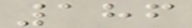186
